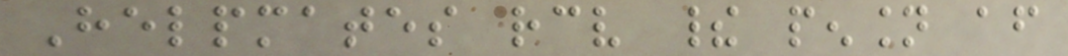Helpmates receive their pension after
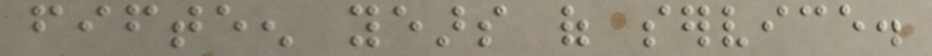fifteen years of service.
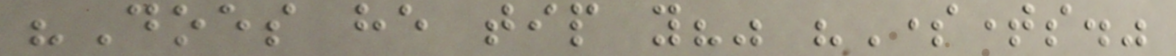"Does he tip you?" "Sometimes."
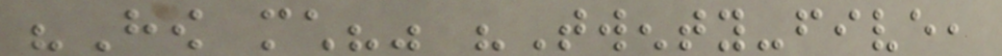"How much?" "Twenty-five,
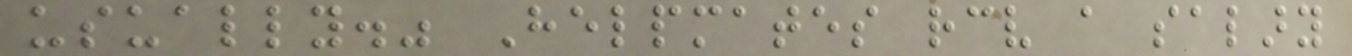usually." Helpmates receive a salary
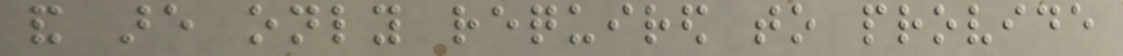and are only required to provide
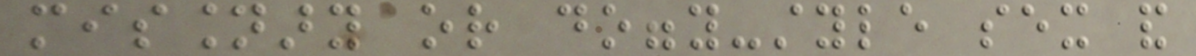missionary or doggy-style sex and
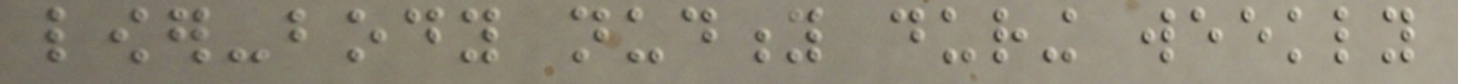lower-body nudity during weekly
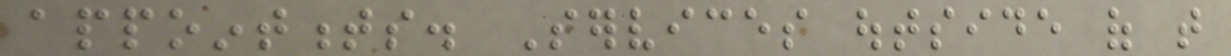appointments. Services outside of that
